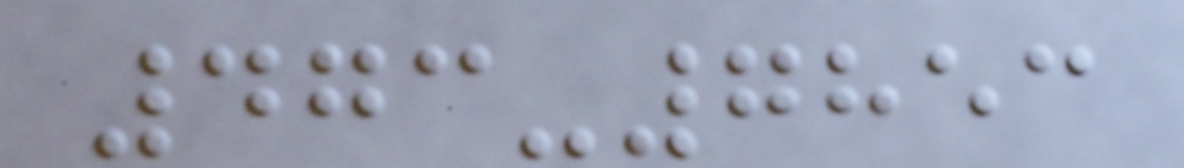473-7853
